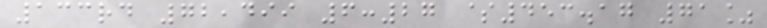133rd 72,499 6:27 $453.17 71%
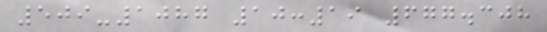509-1087 10:19 677.308
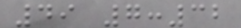49 7:32
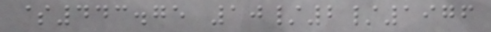$443.75 10/2/1976
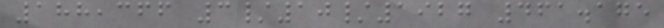188,366 3/10/1927 461.175
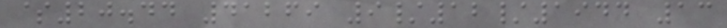$20.44 41269 9/12/1944 13
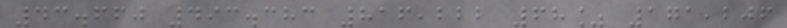43.660 493.383 816,222 68% 171,206
